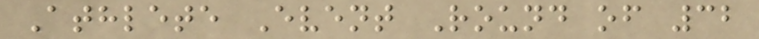Athlete Event Round of 32
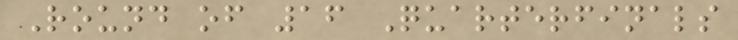Round of 16 Quarterfinals
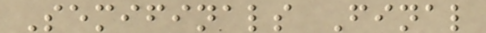Semifinals Final
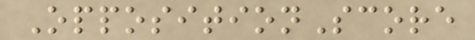OppositionScore
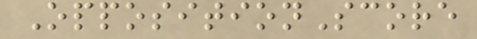OppositionScore
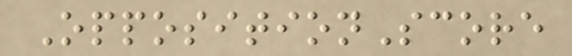OppositionScore
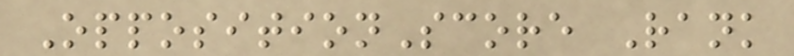OppositionScore Rank
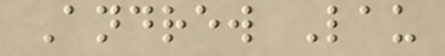Andrew Lau
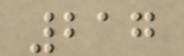217
